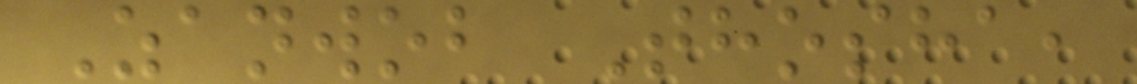Zanwob Thosha,
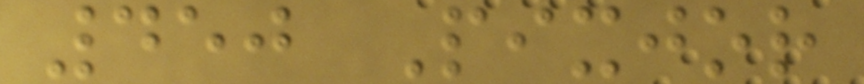450 Pixjor
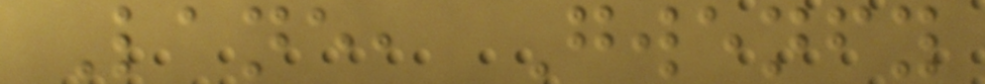Lane, Gwenfy
